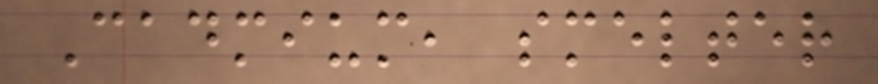Cadmium, smelter
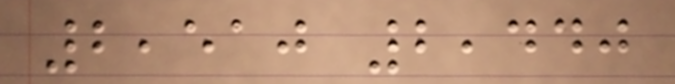2,510 2,440
